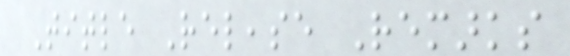Title Release Remarks
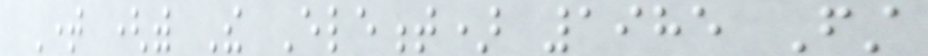Time (with The Element) 1985 First
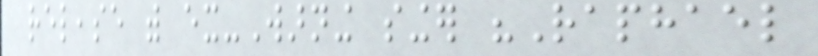release with ex-Warning singer "Raphael
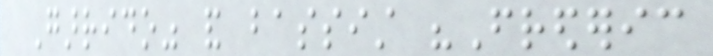Garrido" and bassist "Frederic
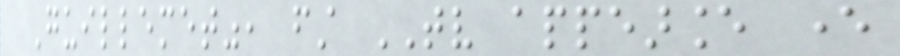Guillemet", first TV appearance ever
